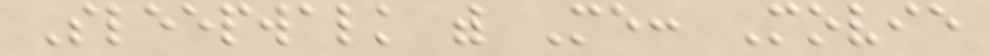Sleepwalk with Me: Movie
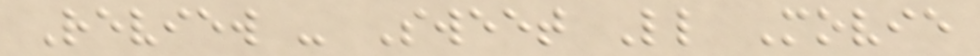Review - Sweet Little Movie
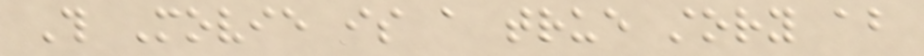This Movie is a true story about
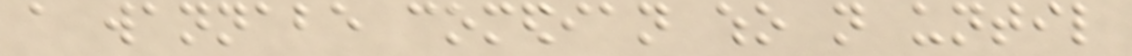a wannabe comedian who not until
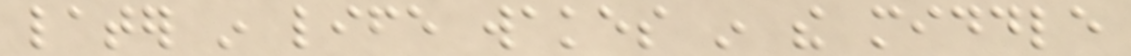later in life wakes in the middle
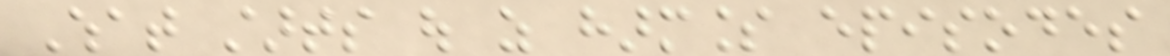What starts out as harmless episodes
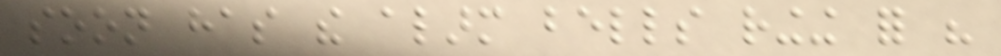soon has the alarm bells ringing for his
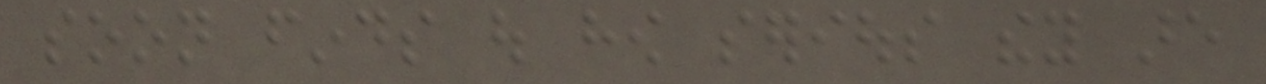soon finds out how serious they are
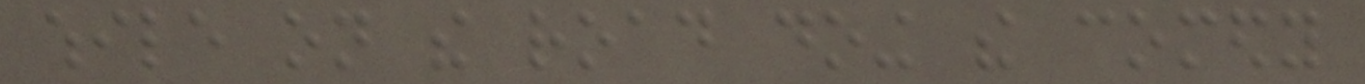while on the road doing the comedy
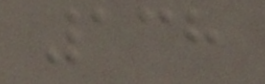138
